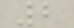2
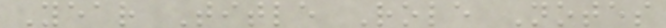Year Title Role Notes
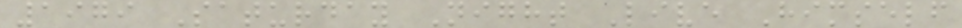1979 Saturday Night Live Himself
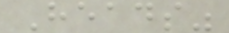Heads"
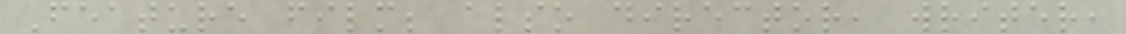Feature film; also director, writer,
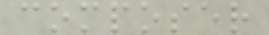composer
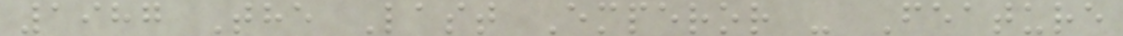1987 The Last Emperor - Feature
